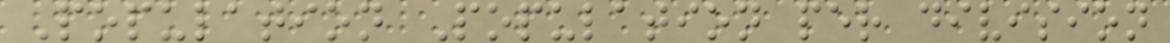Population Population per division
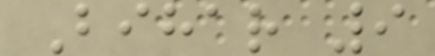Bihar 9
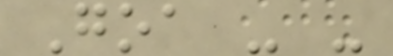Goa - -
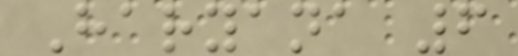Haryana 6
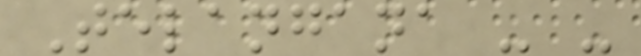Telangana - -
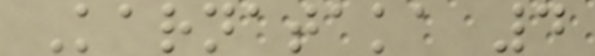Karnataka 4
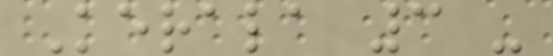Kerala 3 -
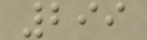299
